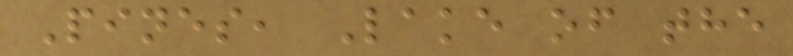Pines, Lake of the
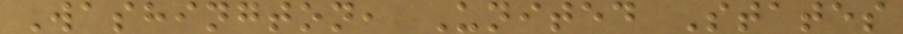Washington, United States
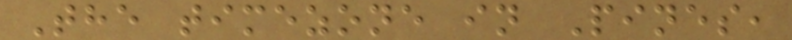The timezone in Pines,
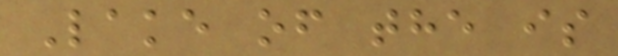Lake of the is
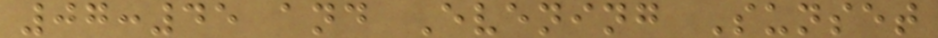07:45 and Evening Sunset
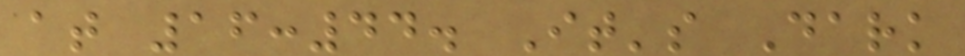at 16:44. It's Dark
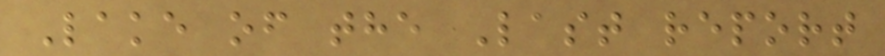Lake of the Last report
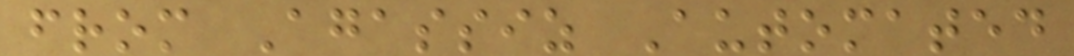from Agassiz Automated
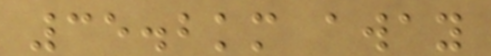35.2km away
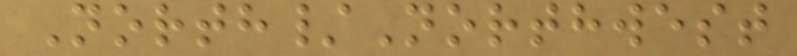North/Northwest
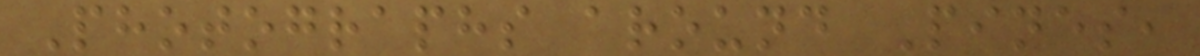Photographs around Pines,
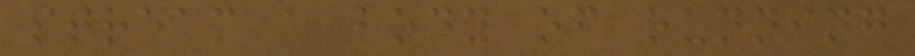stream a body of running
